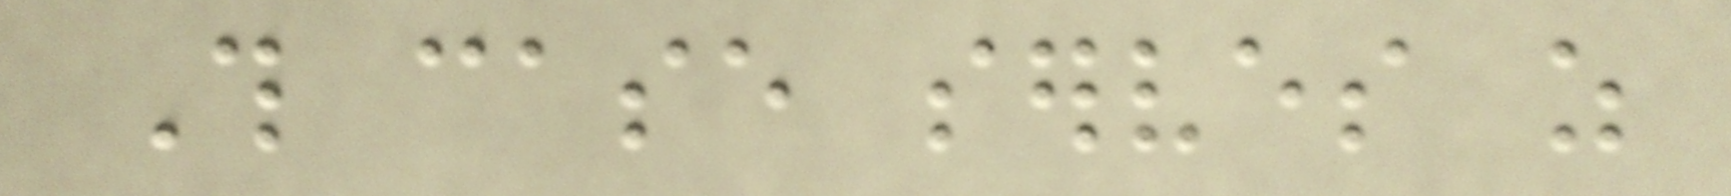This case serves as
